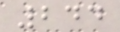244
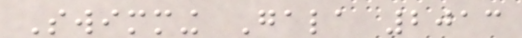Swimming Gala 2013
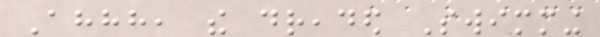Ahhh, the dreaded Swimming
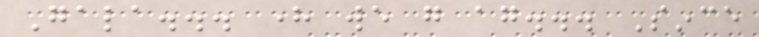Gala... here we go again... Since
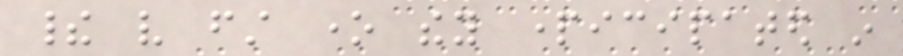their very first one they participated in
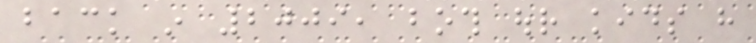back in 2009, both our kids have
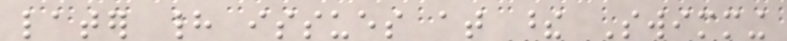later had issues at these Swimming
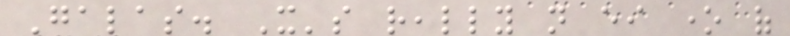Galas. It's really not either one of
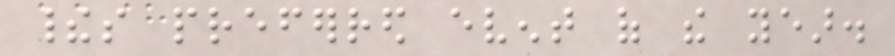theirs preferred event of the year.
